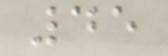45
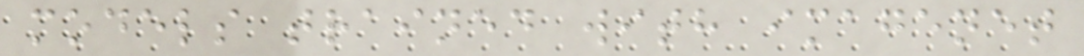models trained with imagenet
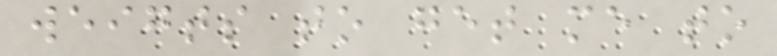weigts to get me to
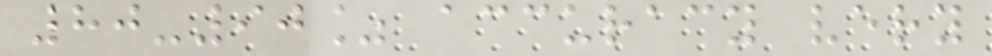80-90% accuracy very
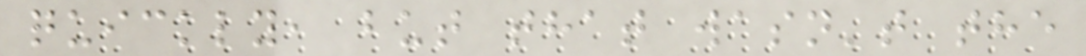quickly, but that wasn't the
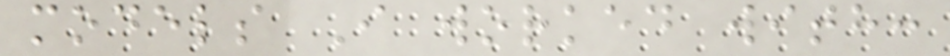models I worked with:
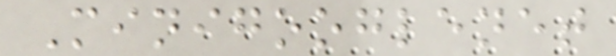Minigooglenet
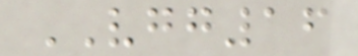VGG16
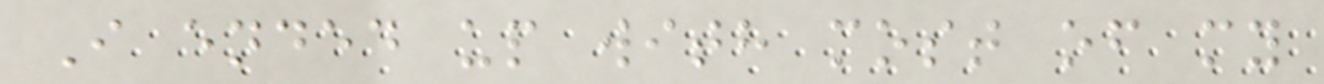I ended up with most of my
